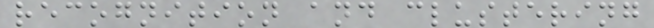recognition and clustering
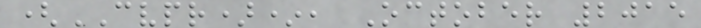(CVPR)*, October 2015
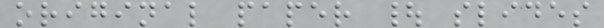original paper | slides
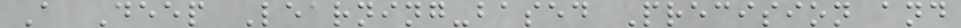A Deep Learning-based Precision and
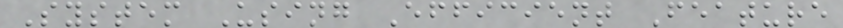System Using Efficient Feature
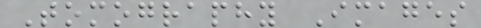Tomography Images
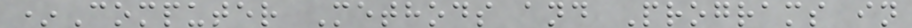*Computer Methods and Programs in
